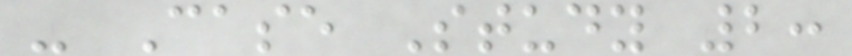- Case Study 2:
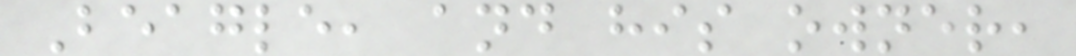Beagle, and his owner,
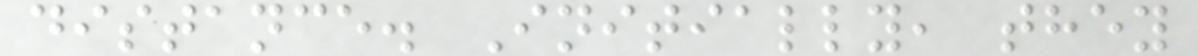distance. Initially, they
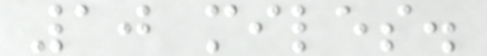10 miles.
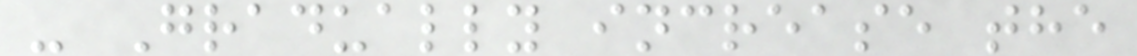- Gradually increase the
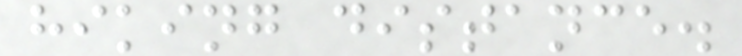hiking distance.
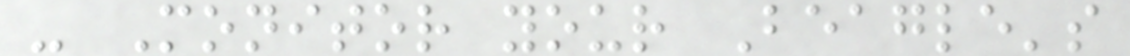- Monitor your Beagle's
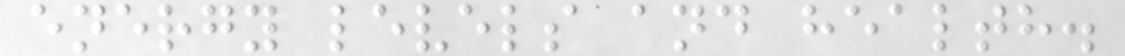energy levels and health.
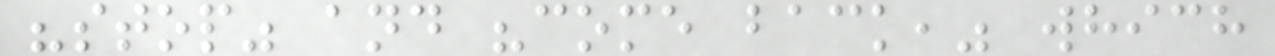"stop" and "come back," which
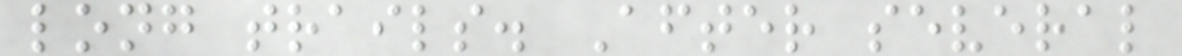long trails. After several
